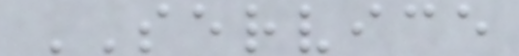SERVICE
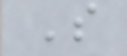S
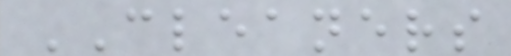CLEANERS
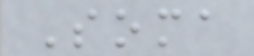Soma
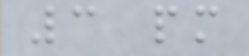3 pm
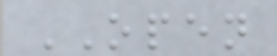OPEN
